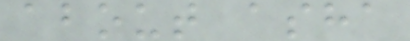about asha
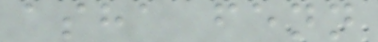asha fenn
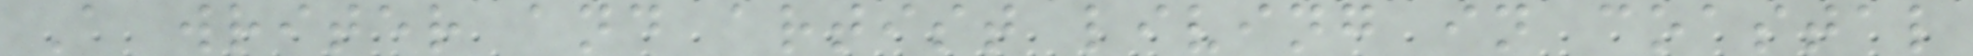A writer and artist living in coastal
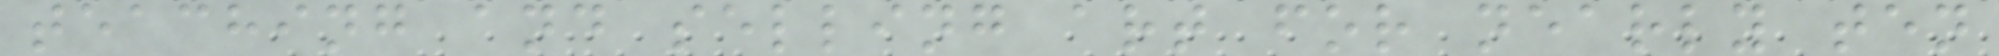teaching and selling art for nearly ten
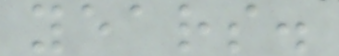years.
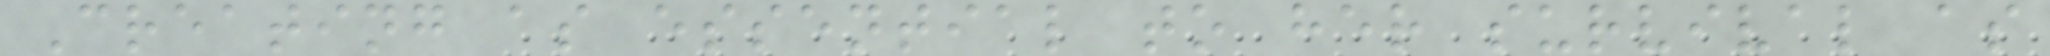Creating as essential to her survival as
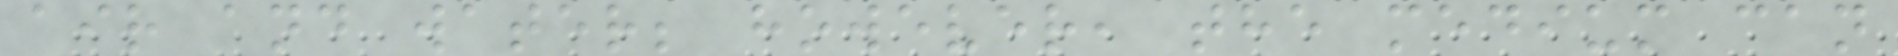air and water; however, the medium can
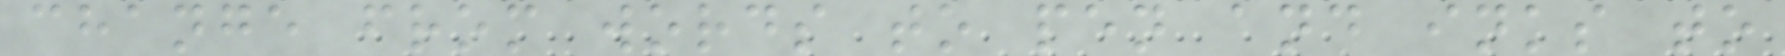change from words to pen and inks to
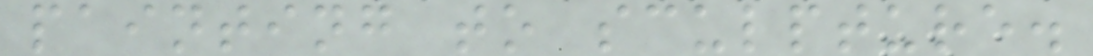painting to sculpture.
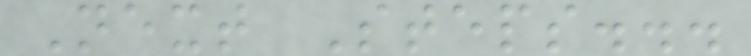Next Steps...
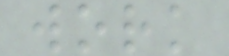work
